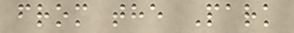from the Park
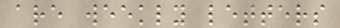are weekly letters
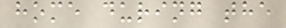home during the
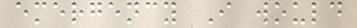emergency I would
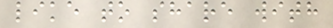like to share with
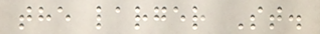the larger St.
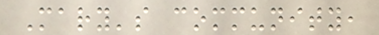Mary's community,
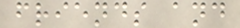friends and
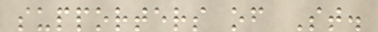supporters of St.
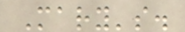Mary's.
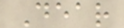Dear
